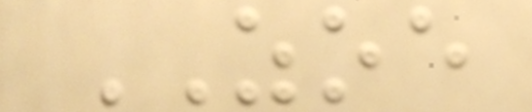ZOE
